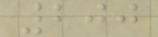200
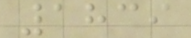1839
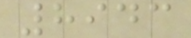8943
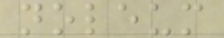noleum
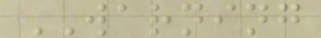WARNING
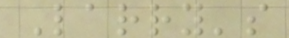Larry's
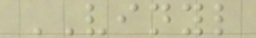VINYL
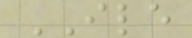ILE
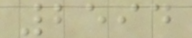2594
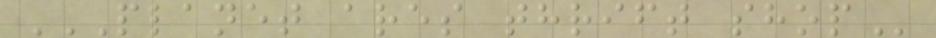PLANET ARES THRIFT SHOP
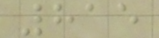815
